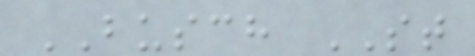BUSCH ST
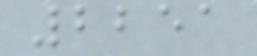2251
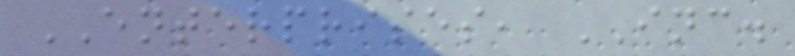ENTERPRISES, INC.
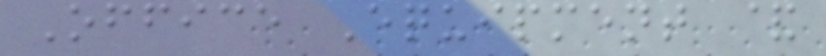Office Equipment &
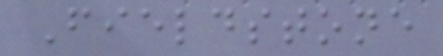Fieldstone
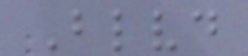Blvd
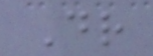Dr
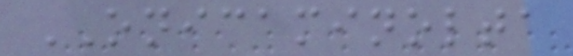ONICAMINOLTA
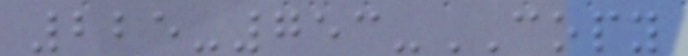225-753-COPY
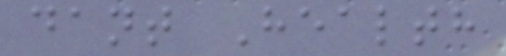dant Health
